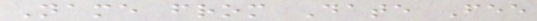Name from Date Fee
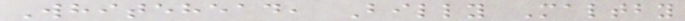Whitehead, Billy Maltby
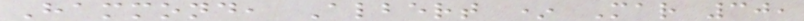Hammond, Albert * Mar 30,
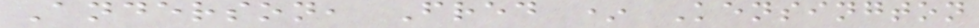Anderson, Fred * Kensington
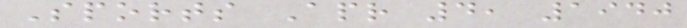Sports Apr 4, 1940
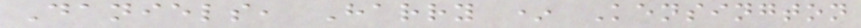Daniels, Harry * Kensington
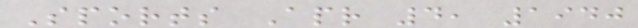Sports Apr 4, 1940
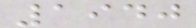1940
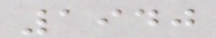1940
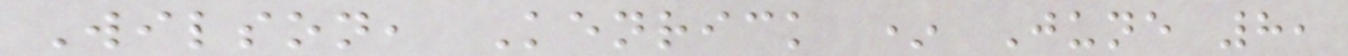Wilson, Kenrick * June 8,
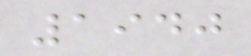1940
